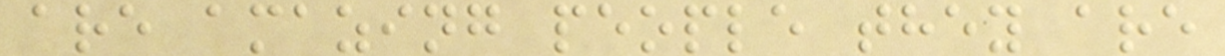are amazing people they are
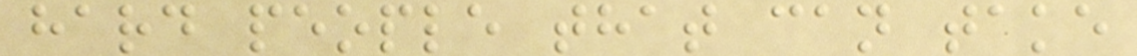hard people that can take
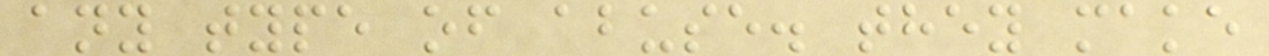any type of abuse. they make
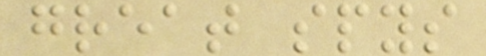great spys
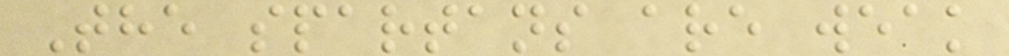The spartans are weak
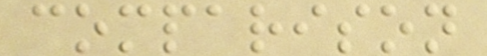comparison
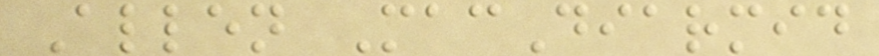Allen MacDiarmid
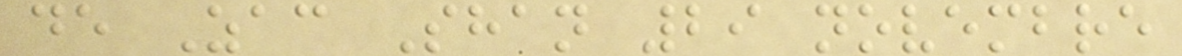de Zac Shan 29 novembre
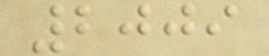2009
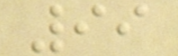99
